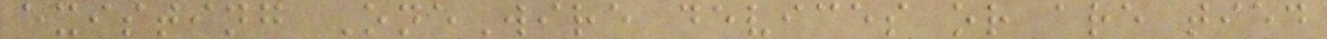existing OneWire devices or are tied
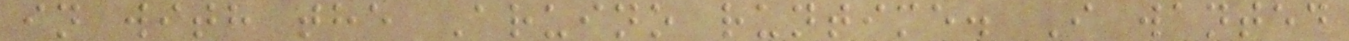in with the Aruino runtime. I wanted
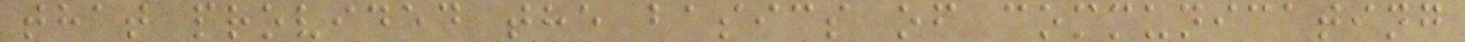that provided the basics of communicating
